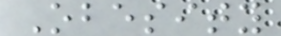Obesity
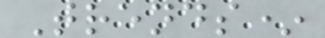Trends*
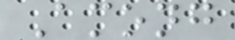Among
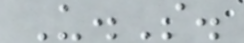U.S.
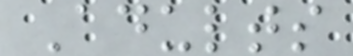Adults
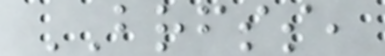BRFSS,
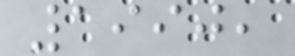1990,
